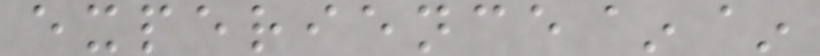experience~~
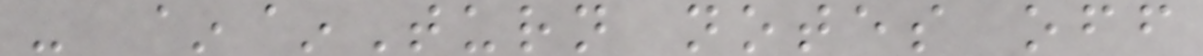- ~~Turn notes off
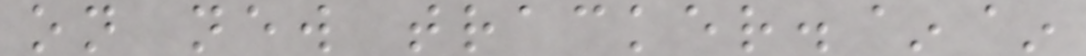on new tracker.~~
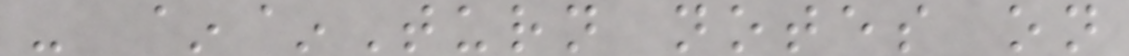- ~~Turn notes on
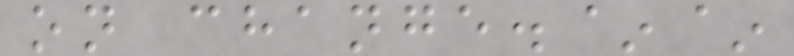on change.~~
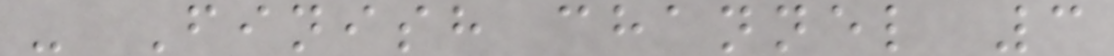- Finish channel 3
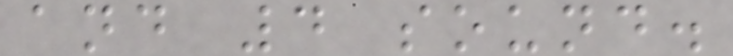and 4 sound.
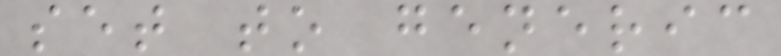set to generic
